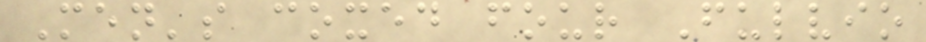Men's coxed four Fulvio
